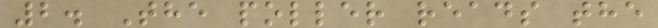2. The poller reads the
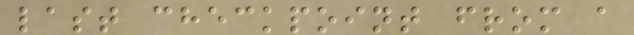last checkpoint from a
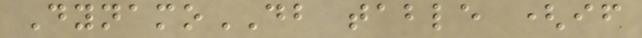DynamoDB table (if
